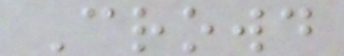Crowd
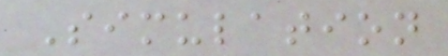Simulation
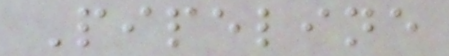Pipeline
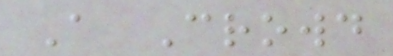A Crowd
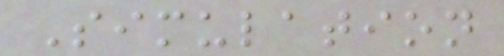Simulation
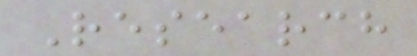Research
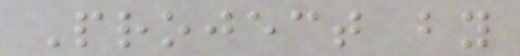Project by
